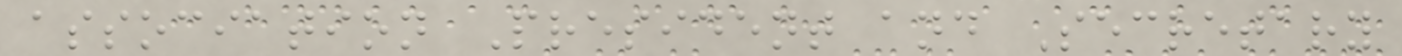association President and Secretary
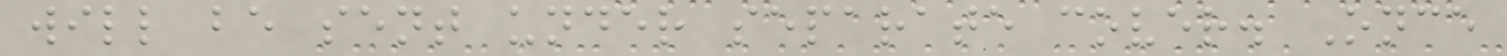will be sent under separate cover. Once
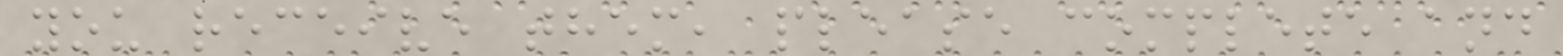you receive them, please complete and
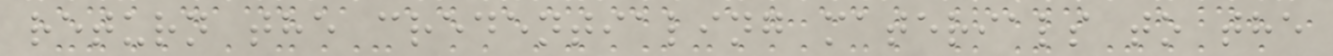return the credentialing materials to the
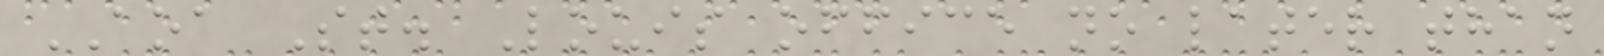AOA St. Louis office no later than
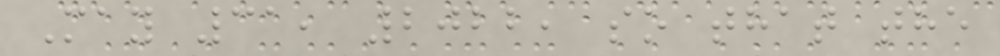May 31, 2022, so that the
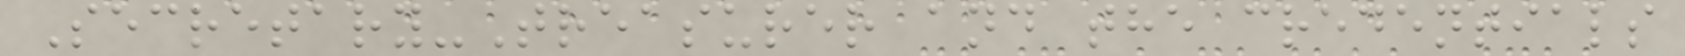Secretary-Treasurer and the credentials
